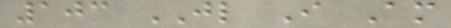103 JL I Am
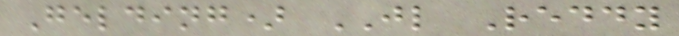Gelding) JL Reddy
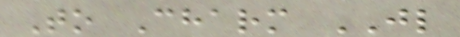To Charm JL
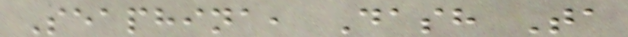Seaphina, Dash Ta
